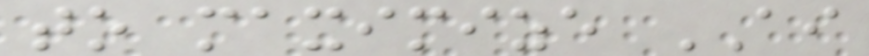to maximize AI
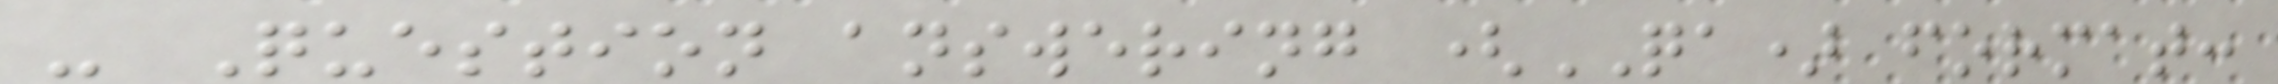- Question answering (QA) format:
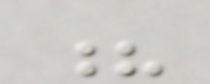?
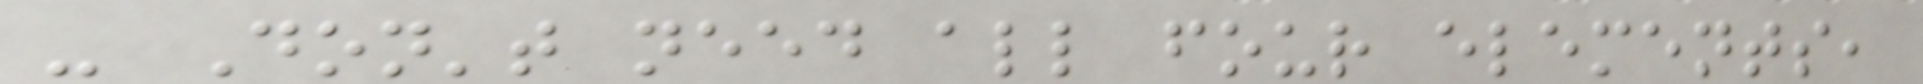- Don't need all four elements,
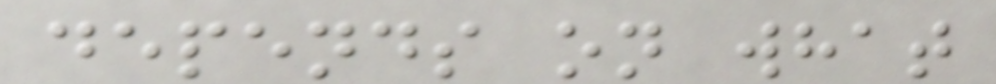depends on what
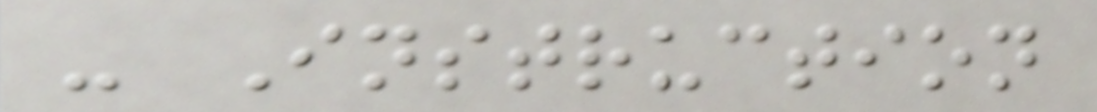- Instruction
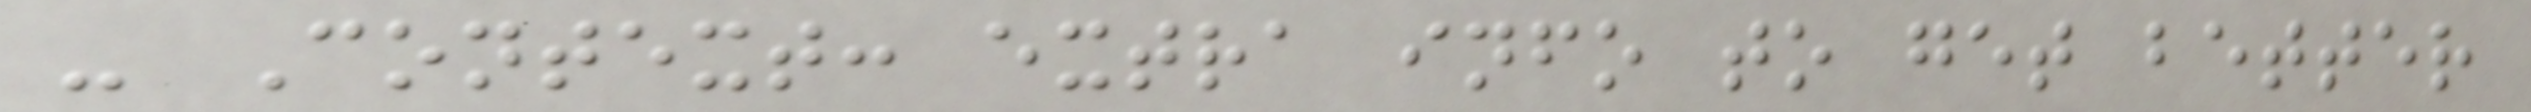- Context: extra info to get better
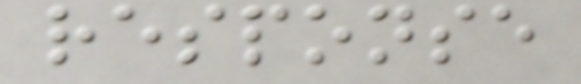response
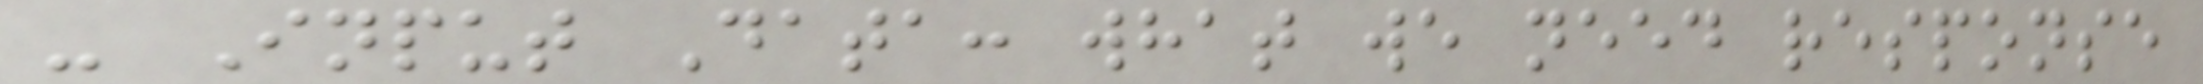- Input Data: what we need response
